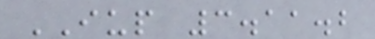IUP 3.11.2
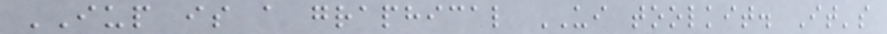IUP is a graphical UI toolkit. It's
